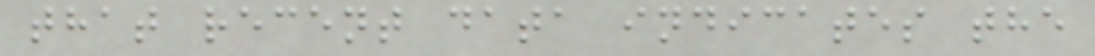that recent data indicates the
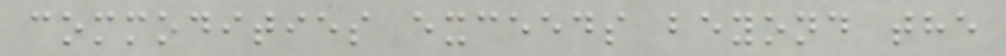commodities exceeds beyond the
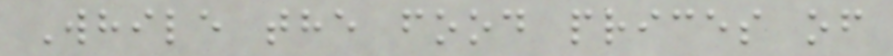While the food prices of
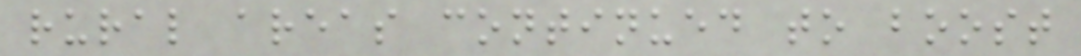rural areas continued to boost
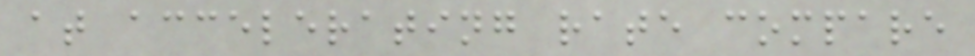at accelerating rate compare
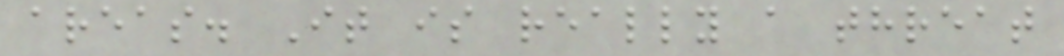areas. It is really a threat
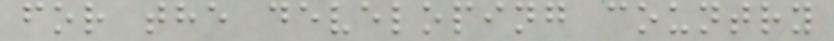for the developing country
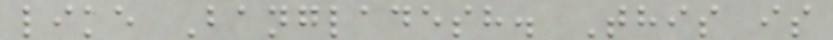like Bangladesh. This is
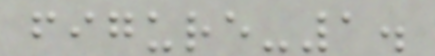figure-1.
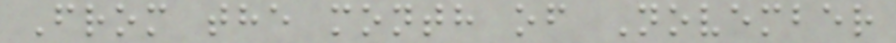From the month of November
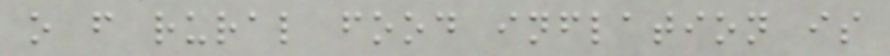o f rural food inflation is
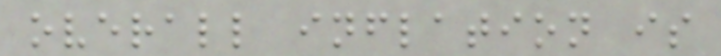overall inflation is
